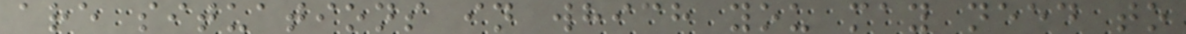are situations in which you may need to
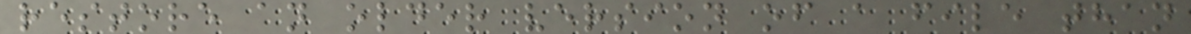restore an older version of a file than
